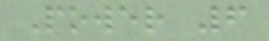Power 6
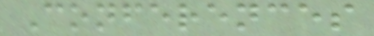Conferences
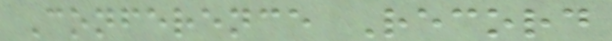Conference Record
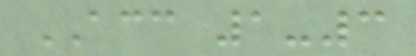ACC 1-3
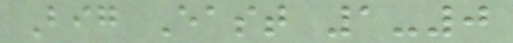Big East 1-0
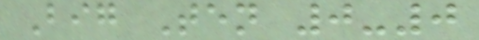Big Ten 0-0
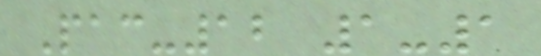Pac-12 1-1
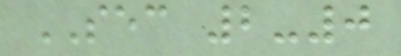SEC 2-0
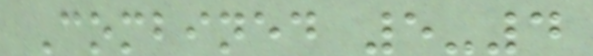Combined 5-4
